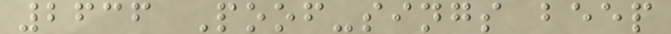2636 Poof-sings beep
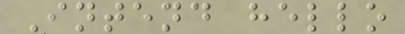Intend hello
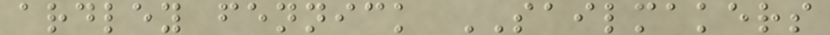ardley fennick SAILMAKERS
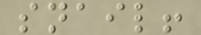snail!
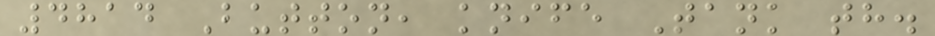4814 Button, knife Tank th.
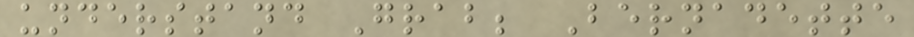understand Grab; Bernadette
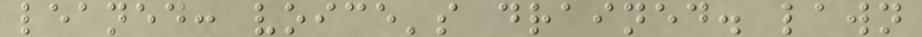leaned: voice's drained. lawn
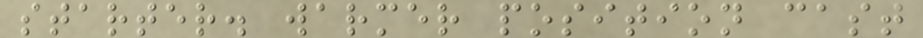starter. warmer position cast
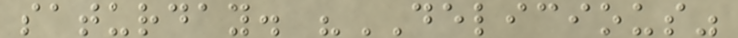saturday. "DELICIOUS"
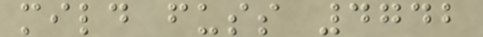mild fuss 4742
